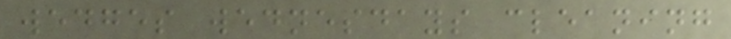wedges wednesdays cleaning
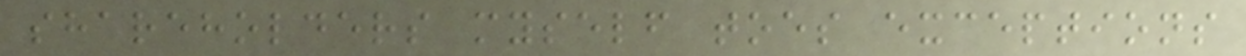shareholders myself toes exceptions
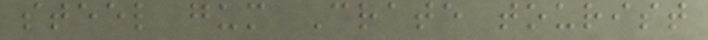steel gum Crate tourist
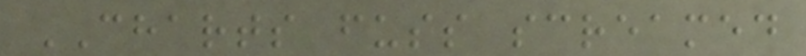CHARTS fuss screamed
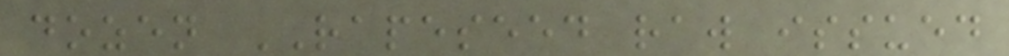dozen RAPESEED raw issued
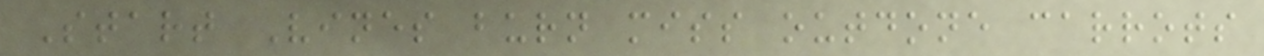Start Vines burn miss outdone carrots
